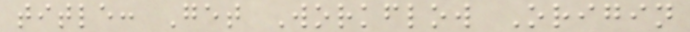title: Get Workflow Origin
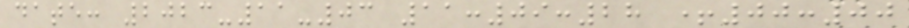date: 2023-11-03 11:09:28 +00:00
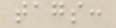tags:
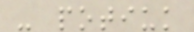- potiuk
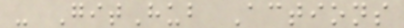- GitHub Actions
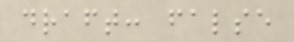draft: false
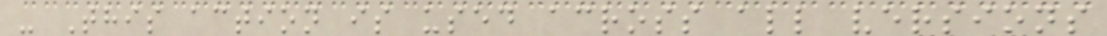- This action is used across all versions
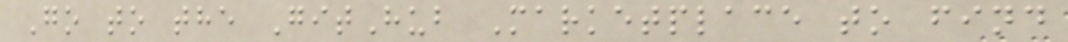Go to the GitHub Marketplace to find
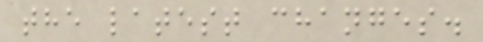the latest changes.
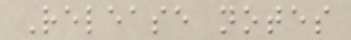Release notes
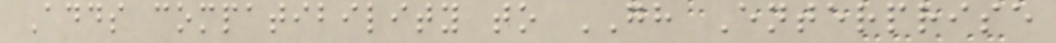Adds compatibility to GH Enterprise
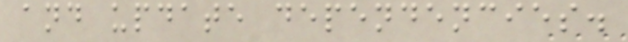and update dependencies.
